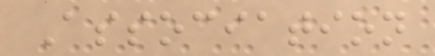Association
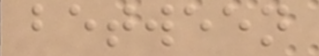between
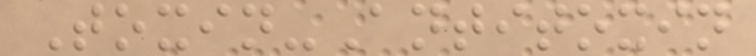Toxin-Antitoxin
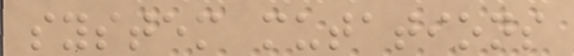system mutations
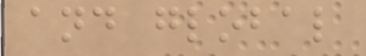and global
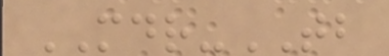MDR-TB
